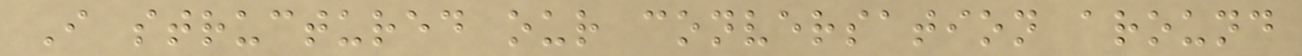I structured our conversation around
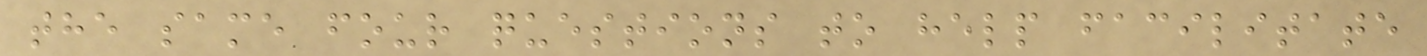the same four questions to help facilitate
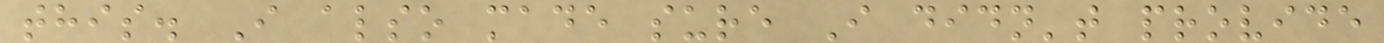this. I also made sure I didn't provide
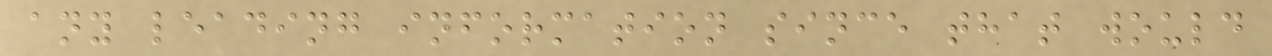any leading information since that would
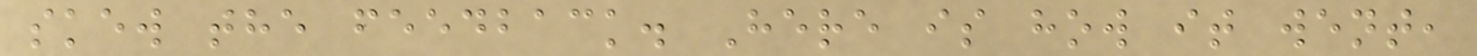skew the feedback. Here is how it went,
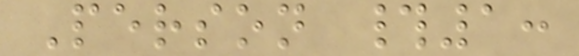Person #1:
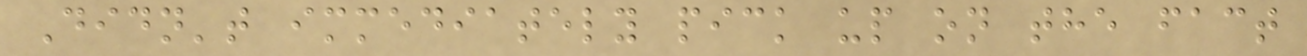Didn't immediately pick up on the fact
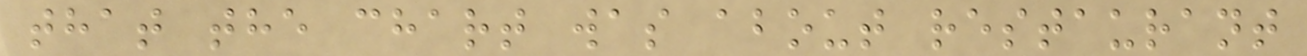that the chart was about restaurant
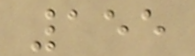155
